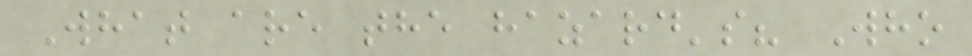What are the hazard's? Who
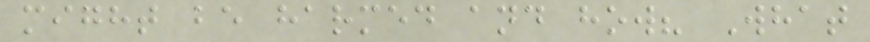might be harmed and how? What
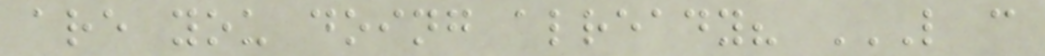are you doing already? L C
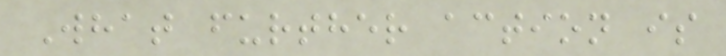What further action is
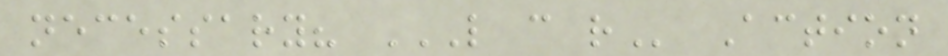necessary? L C R Action
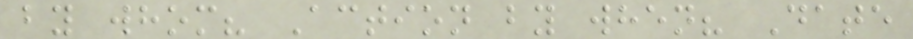by whom? Action by when? Date
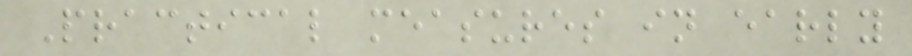Practical measures in early
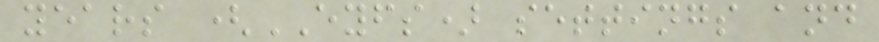years (EYFS) settings and
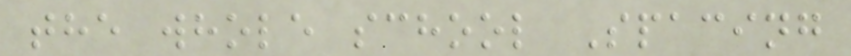the whole school Spacing
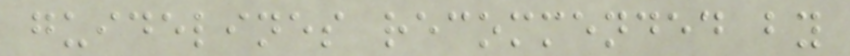guidelines recommended by
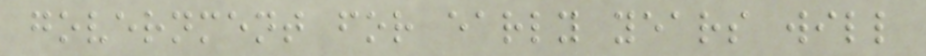government for early years will
